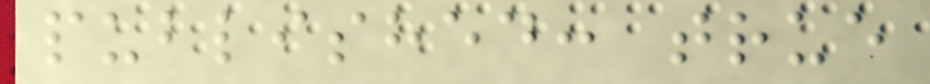published: true
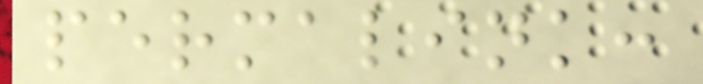permalink:
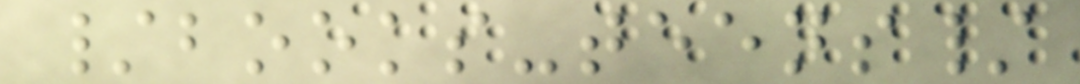/books-teens/
